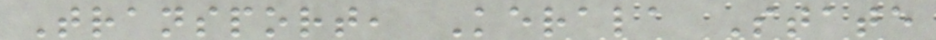Transport, Kerala State
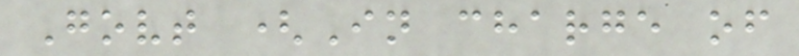Govt (In charge of
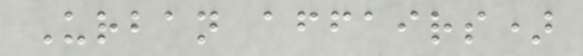Urban affairs)
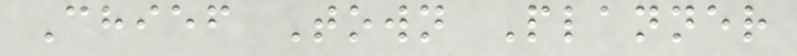Chief Town Planner
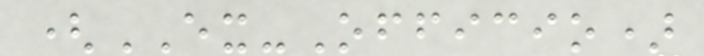(EX-Officio)
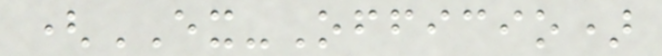(EX-Officio)
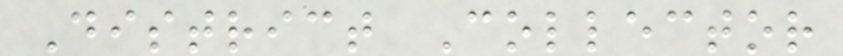District Collector
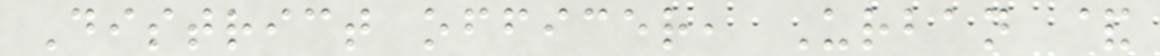District officer, Urban &
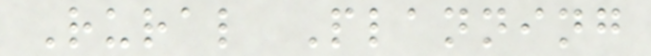Rural Planning
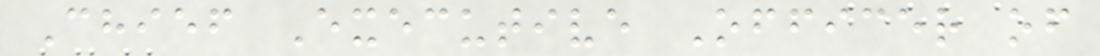Chief Executive Officer of
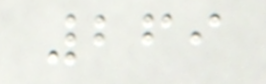269
